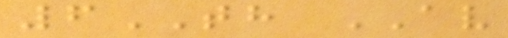6TH AV
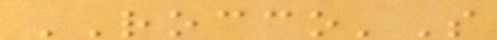ROCCO'S
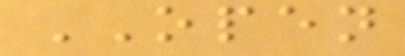OPEN
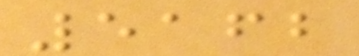5162
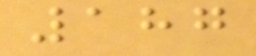187
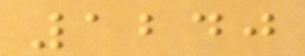1240
